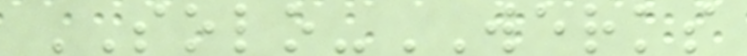SOLO-WERKS
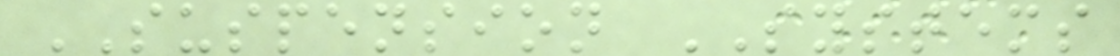SUSPENSION SYSTEMS
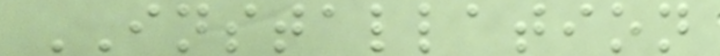INSTALLATION
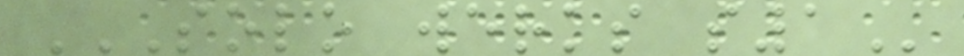SOLO WERKS S1
